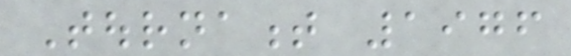Tournament 1976
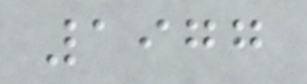1977
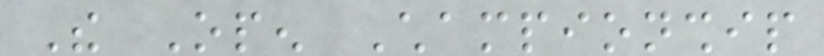The Open Championship
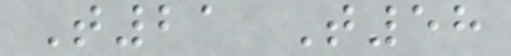T21 T58
